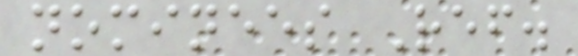nominees Ref.
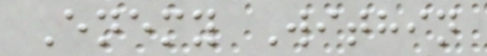Enemy Within
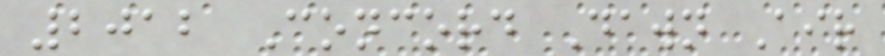2012 Concord Dawn Air
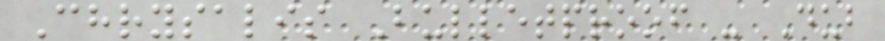Chrysalis Bulletproof - Dub
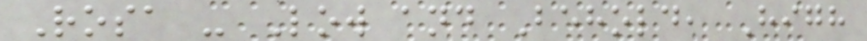Rosa - Low and Behold, High
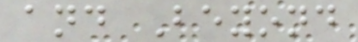and Beyond
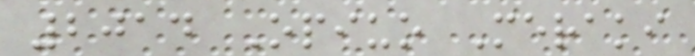2014 Opiuo Meraki
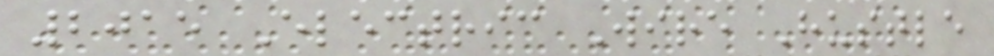2015 Electric Wire Hustle
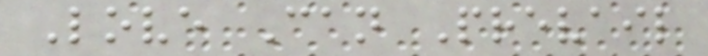Love Can Prevail
